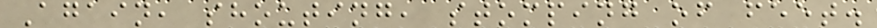Again, shouting, stomping of feet.
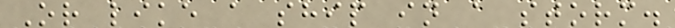Or like a ship in a storm.
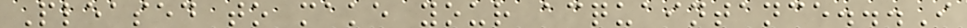Pleased to make your acquaintance...I
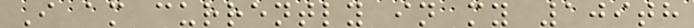I am currently in my 109th
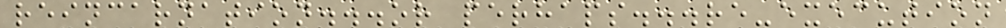reincarnation...or perhaps...re-execution
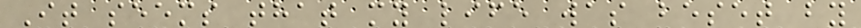It seems that my life was beset by
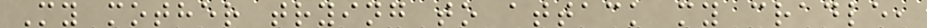My mother trying to attack my cradle,
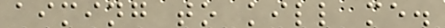aiming to kill me.
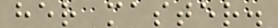her master.
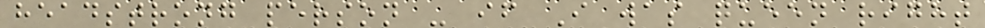headstrong person - if I was queen right
